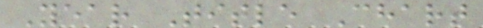Year Title Chart
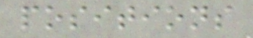positions
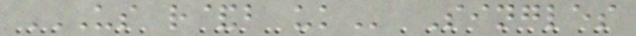US R&B UK Singles
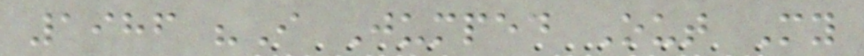1986 "I Jumped Out My
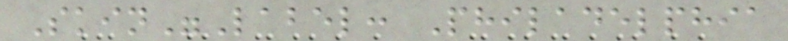Skin"Label: Philadelphia
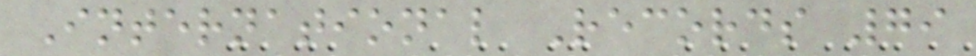International Records 79
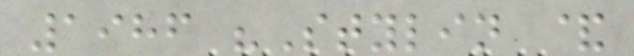1986 "Stylin &
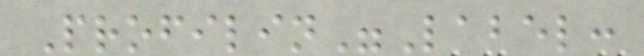Profilin"Label:
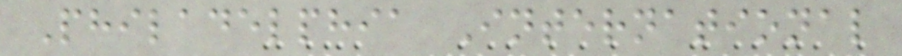Philadelphia International
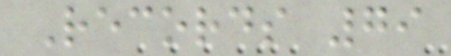Records 79
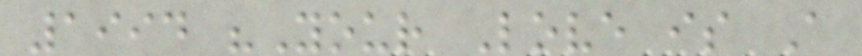1994 "Your Love is A
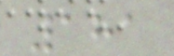181
